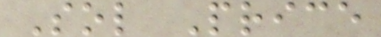Sol Price
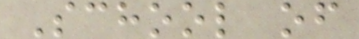School of
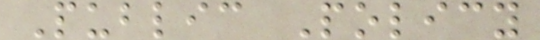Public Policy
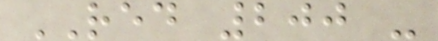RED 200 -
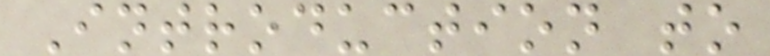Introduction to
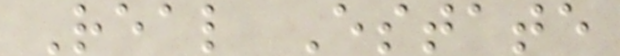Real Estate
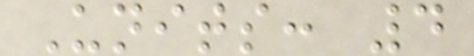Units: 4
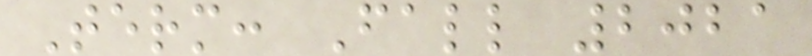Term: Fall 2021
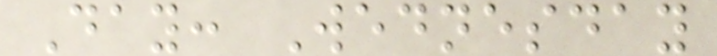Day: Wednesday
